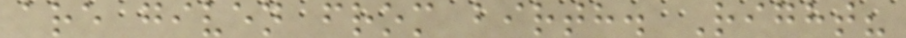are given from birth. Right?
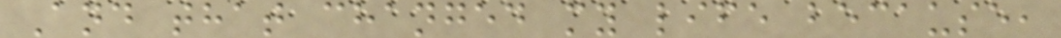And that changed my life because,
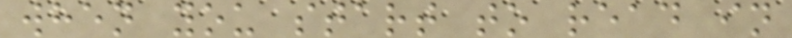when you start to read in
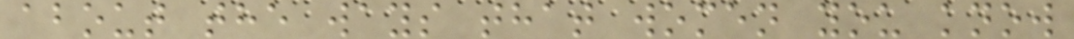about the ways that women you know
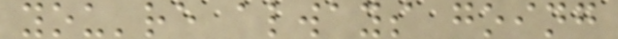you're always going
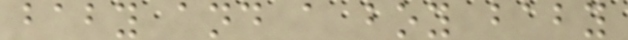baby and a boy baby
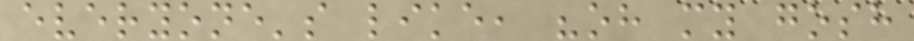everyone's like, "oh my gosh
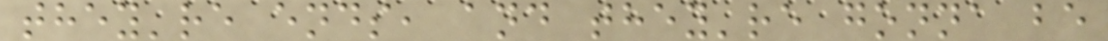they're ends, and they're gonna be
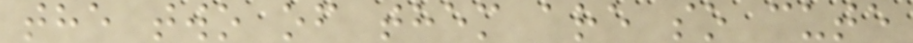the two of them are so cute
